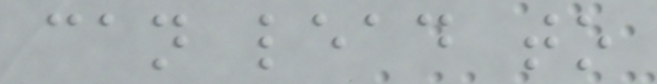can lead to
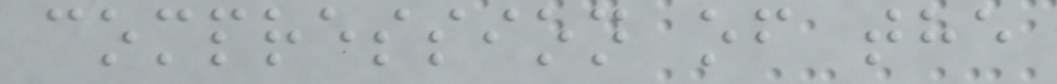compression of the
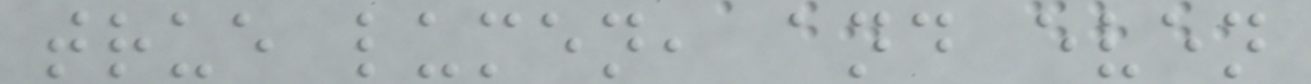true lumen, and even
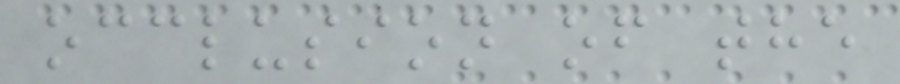occlusion of the
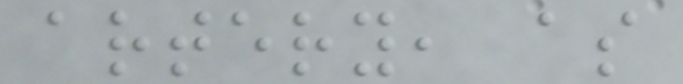artery, as
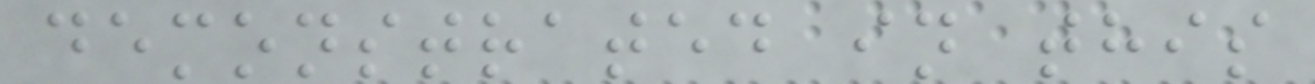demonstrated in this
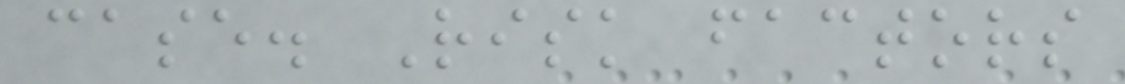case. Risk factors
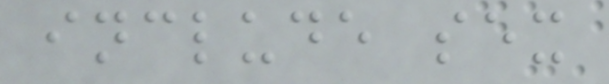include sex
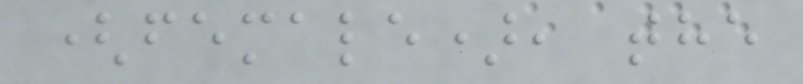(female), the
